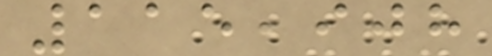115,908
